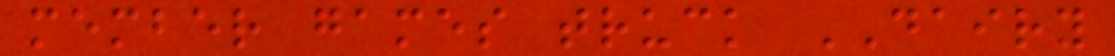member games truck DAIRY
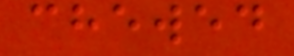chewed
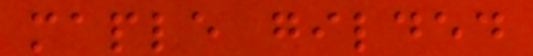maple gilded
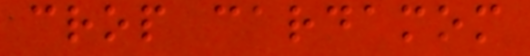crop cardamom
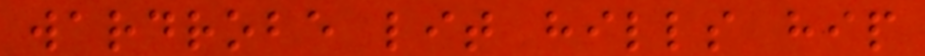wardrobe lit hills hip
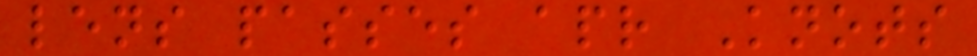lens passes apr Knots
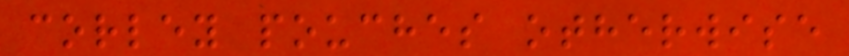corley pouches otherwise
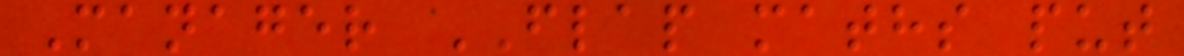Manager FLAP maths put
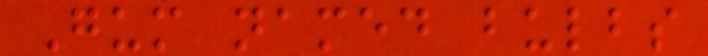Gum named bulbs
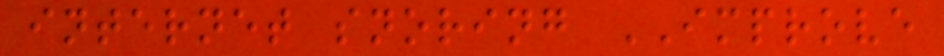internet snoring IMPROVE
